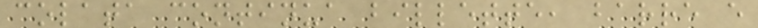colata continua billette, barre e
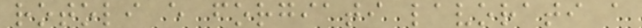rotoli e forgiati lavorati a
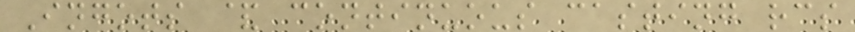Ingots & continuous casting rcs
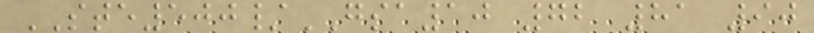STE500/GSA10 72 81 90
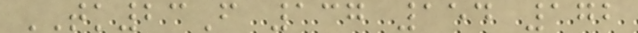TK23F 137 154 172
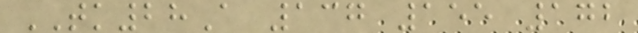TK28A 137 155 172
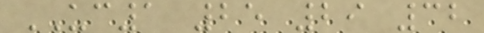UC1 25 29 32
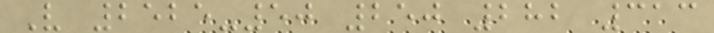V 2525-50 250 282 313
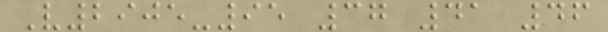V2905-95 37 41 46
